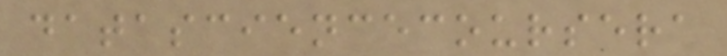datasciencecoursera
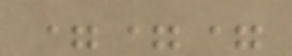===
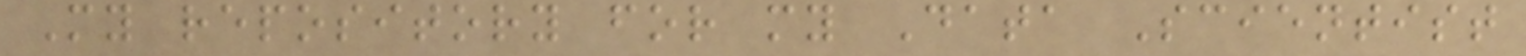My repository for my Data Scientist
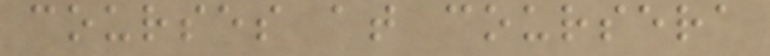courses at coursera
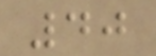40
